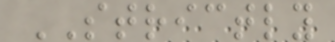STRICTLY
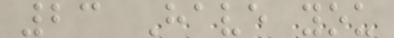23 Have you
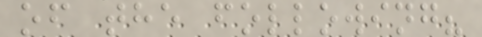of the following?
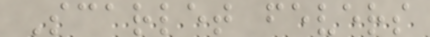Scarlet fevers
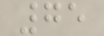75
